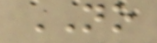NO
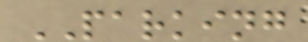PARKING
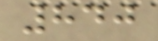840
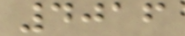4016
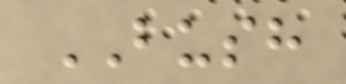BUSH
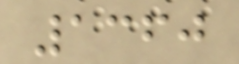1360
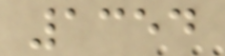1354
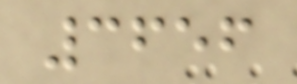3656
